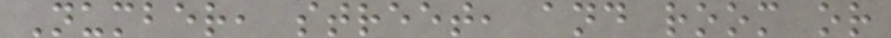Number, street, and room or
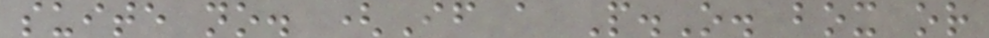suite no. (If a P.O. box or
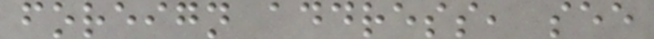foreign address, see
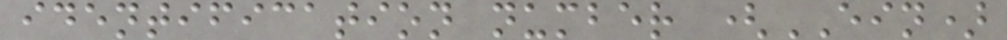identification number (EIN)
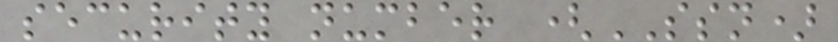security number (SSN)
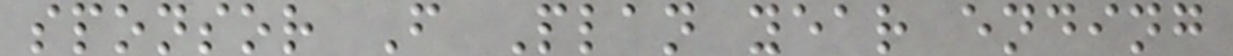sponsor F Plan year ending
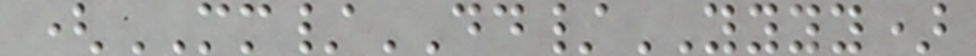(MM/DD/YYYY)
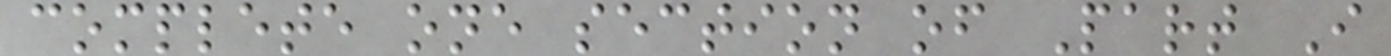complete one section of Part I
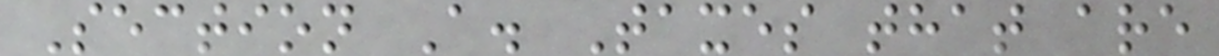Section A. Taxes that are
